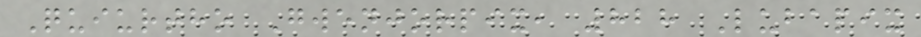Quiurtho Gwenjorpix, 828 Lubapix
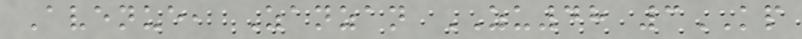Avenue, Zanzan ZU48 3KP
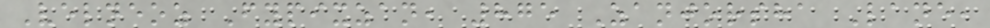Velneoz Fypixzan, 875 Zanjorsha Lane,
